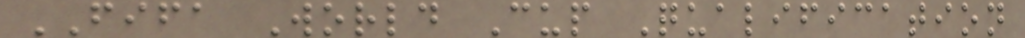FIFA World Cup Qualification
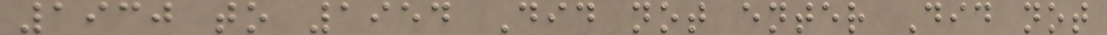1930 to 1954 Did not enter Did not
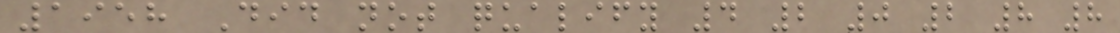1958 Did not qualify 4 2 0 2 8 8
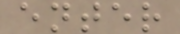enter
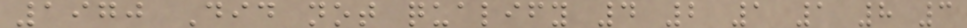1970 Did not qualify 4 2 1 1 8 3
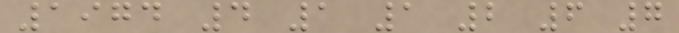1974 4 1 1 2 6 7
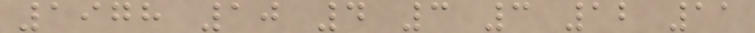1978 10 4 3 3 12 11
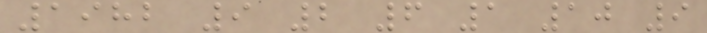1982 9 2 6 1 10 9
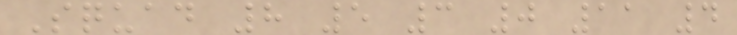Squad 8 5 3 0 11 4
